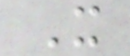X
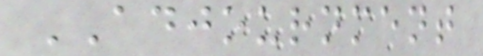ADJOURNMENT
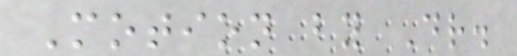Motion by Dr.
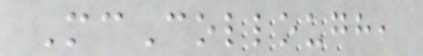McCollough,
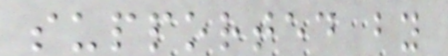supported by
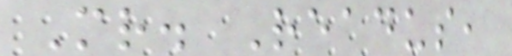Mr. Readus,
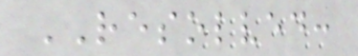RESOLVED:
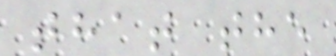that the
